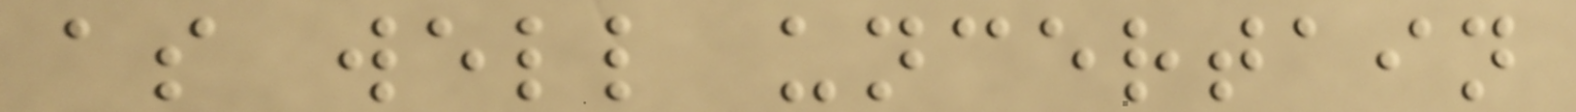as well uncertain
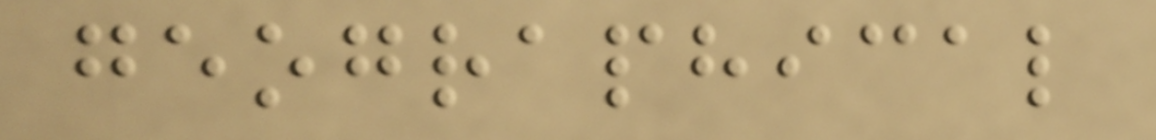geographical
